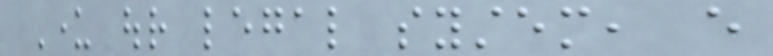Under our legal system, every
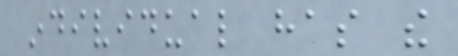individual has the
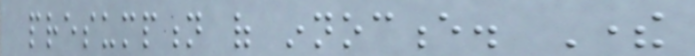presumption of innocence. There
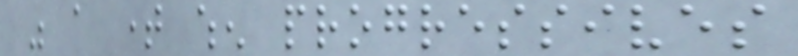was a time when progressives
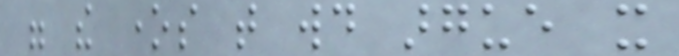were the ones that would argue it
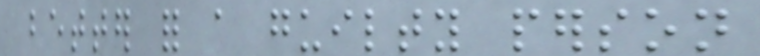better for a guilty person
